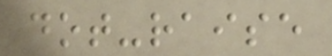dot-raise
